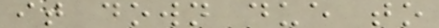it down due to
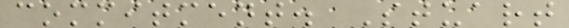commitment. Stuart
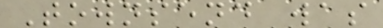Townsend was
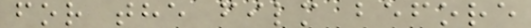for the film before
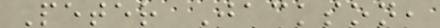Peter Jackson,
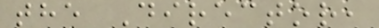the Director,
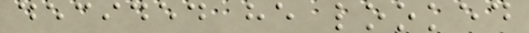decided he looked
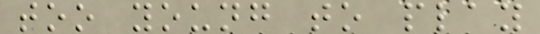too young to play
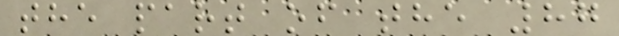the part of the 87
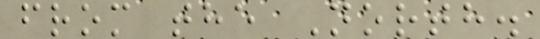from the North.
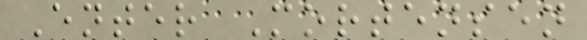Enter Mortensen
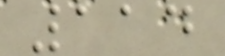114
